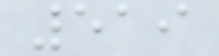519
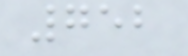752
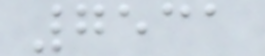7531
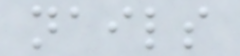nails
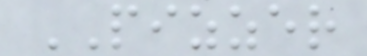PIZZER
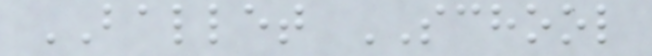BALLET SCHOOL
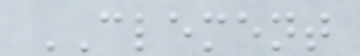CLEMENT
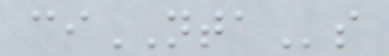ciNTAs
